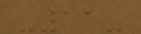-11-
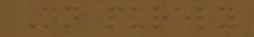On purely
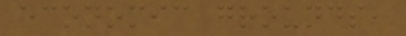economic grounds,
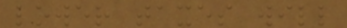lower taxes will
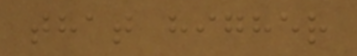that higher
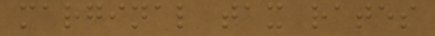marginal tax rates
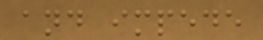and impede
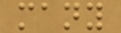many
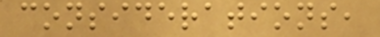considerations,
